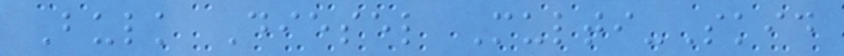Bulk Diesel Multi-Skid
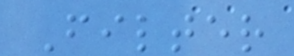Filter
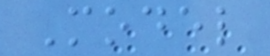Model
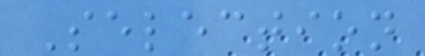Selection
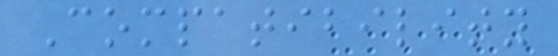Compatibility
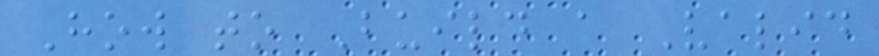How to Build a Valid
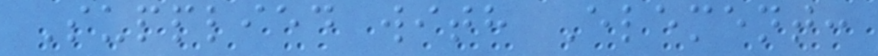Supplied with Element:
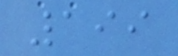199
